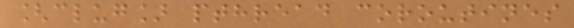[clug] pthread coroutines
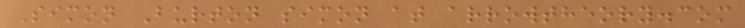Simon Burton simon at arrowtheory.com
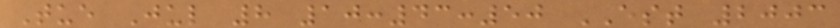Tue Jul 8 10:43:50 EST 2003
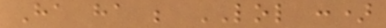Ha ha ; LOL :)
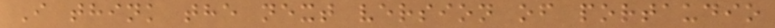I think the next version of portaudio
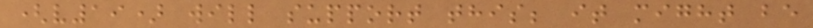(v19) will support this; it might be
